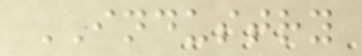INDUSTRY
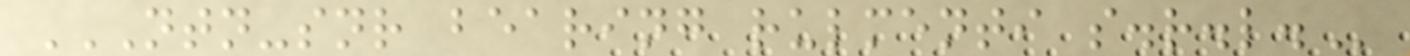NTN-SNR BEARING RULMENTI S.R.L.
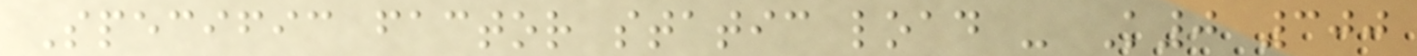Specific factor static load - K0 300
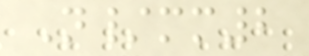N/mm2
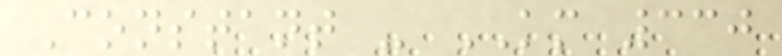Constant - KM 330
